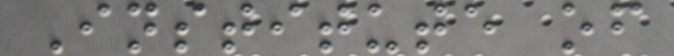Institute of
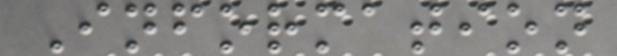Information
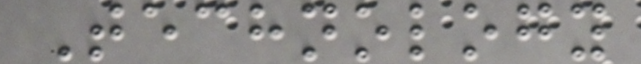Technology
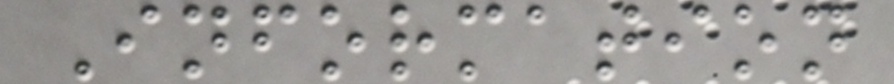Information
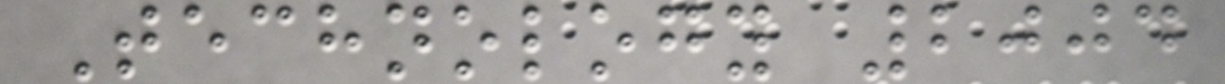Technology 2004
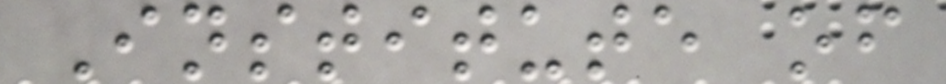Institute of
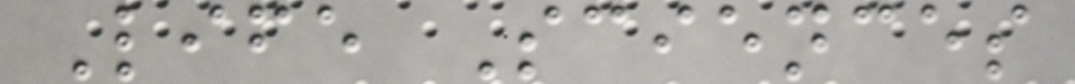Life Sciences
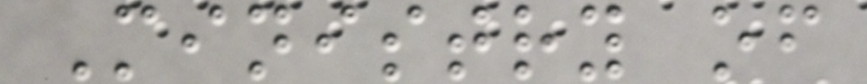Ministry of
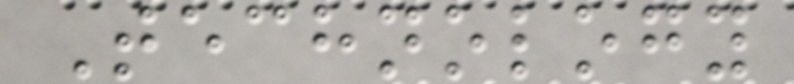Technology
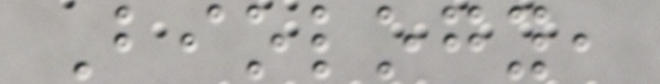Biology,
